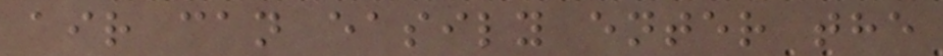air can easily enter the
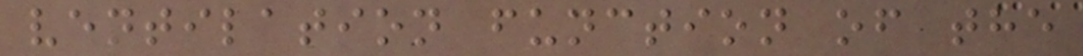ventilation function of the
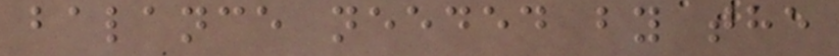balance needed by the
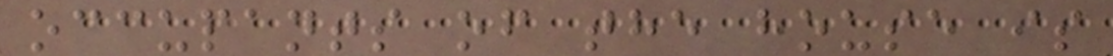occupants of the house is
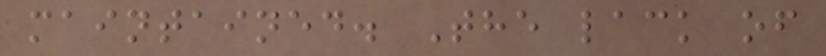maintained. The lack of
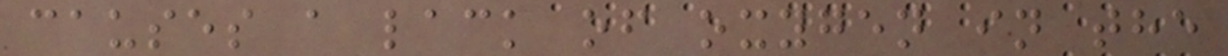causes a lack of oxygen in the
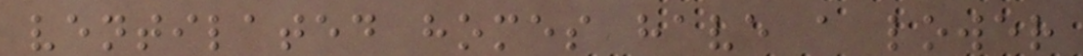ventilated homes have a lower
